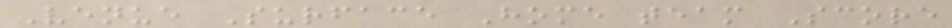Venue Surface Home team Score
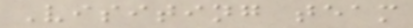Visiting team
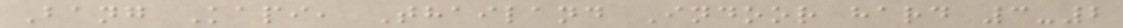Bang Kapi, Thailand Indoor hard 3-2
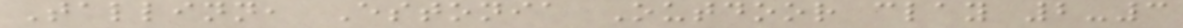Tallinn, Estonia Outdoor clay 2-3
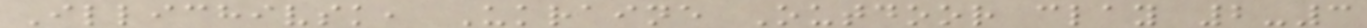Illichivsk, Ukraine Outdoor clay 2-3
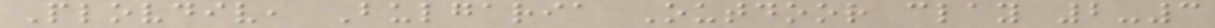Plovdiv, Bulgaria Outdoor clay 2-3
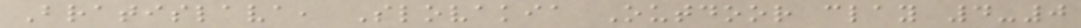Bratislava, Slovakia Outdoor clay 4-0
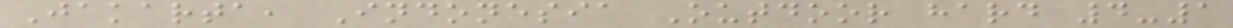Jakarta, Indonesia Outdoor hard 4-1
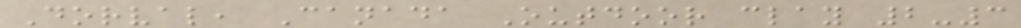Dorval, Canada Outdoor clay 2-3
